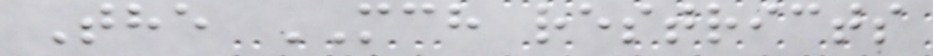The MCH restricts
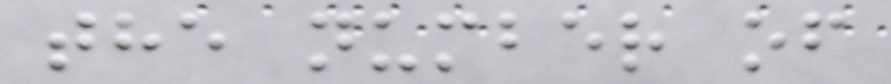the number of
